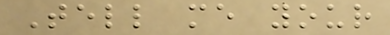Tell me your
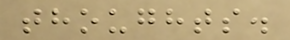thoughts.
